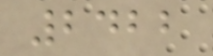2422
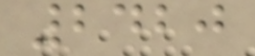2420
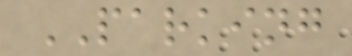PARKING
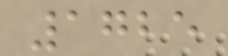1725
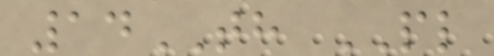14TH PL
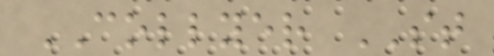COLLYER ST
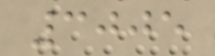3005
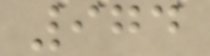974
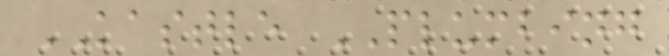KASTLE PLUMBING
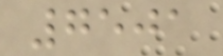7501
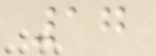17
